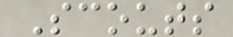Scouts
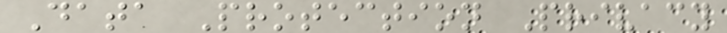Data Protection Privacy
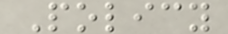Policy
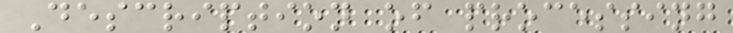Description of processing
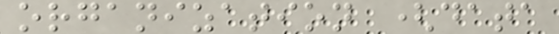organization (data
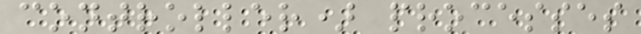controller) processes
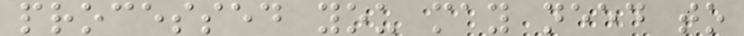processed you may need to
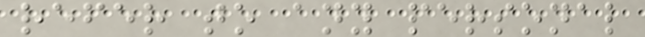refer to any personal
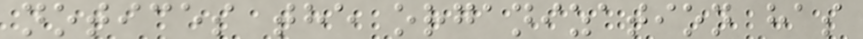notices the organization has
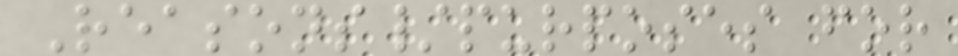Reasons/purposes for
